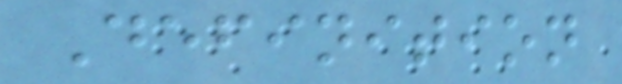Definition
